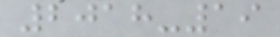2018-19
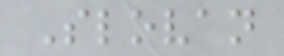Slovan
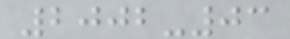2002-03
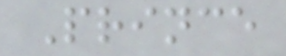Prince
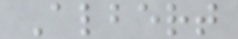Albert
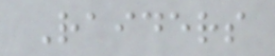Raiders
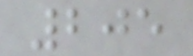205
